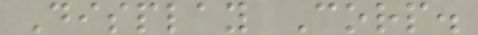Display Corp.
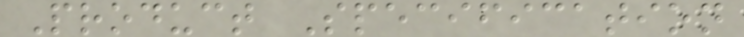Product Specification
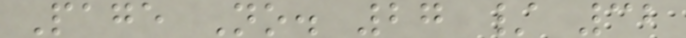Page No. 27 / 32
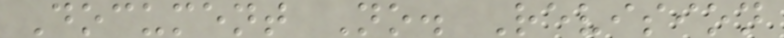Document No. Revision
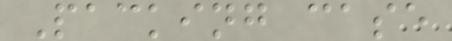Packing case
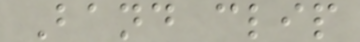Band clip
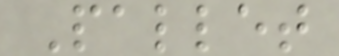Pallet
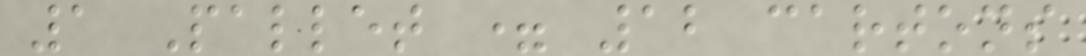1 Pallet = 12 cartons
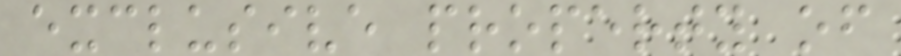exclusive property of
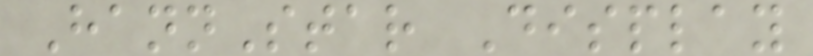HannStar Display
